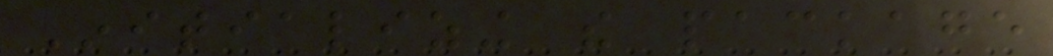Initializing the package
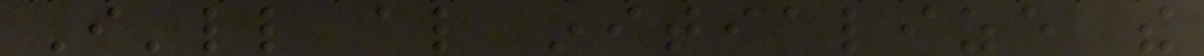I'll also initialize the
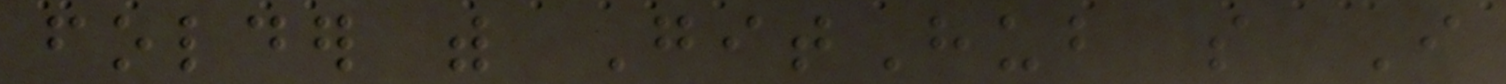folder with GitHub so I
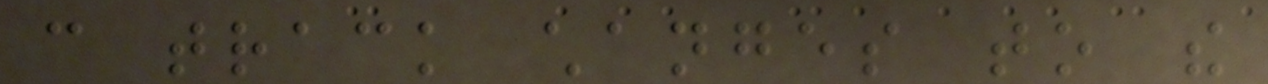can track changes to the
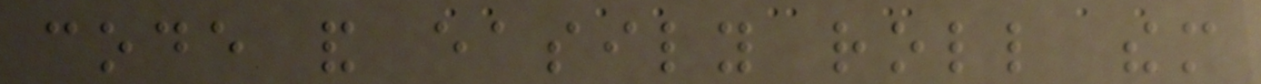code and easily roll them
